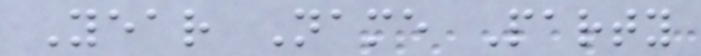Year Name Party
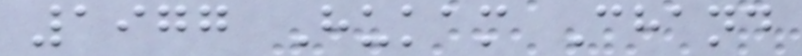1977 Hukam Chand
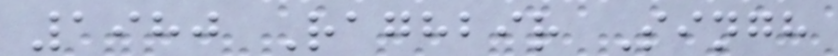1980 Raghbir Singh
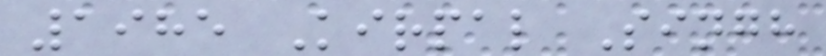1985 Kirpal Singh
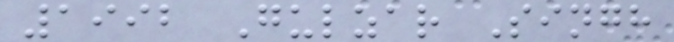1992 Gulzar Singh
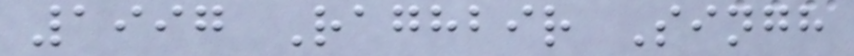1997 Raghbir Singh
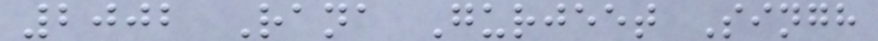2002 Rana Gurjeet Singh
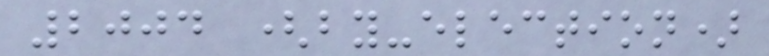2004 (by-election)
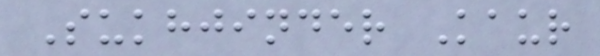Sukhjinder Kaur
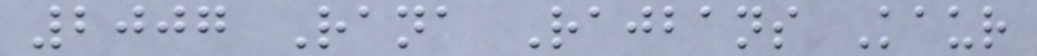2007 Rana Rajbans Kaur
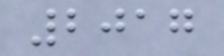2017
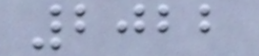2022
